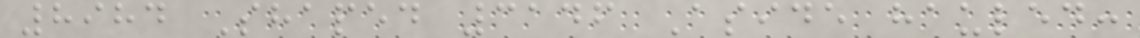8984 Shaped 3146 Aside hauled:
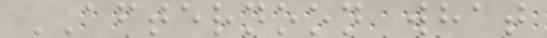AFTERNOON what
